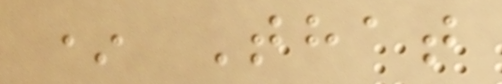* That
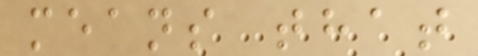means that
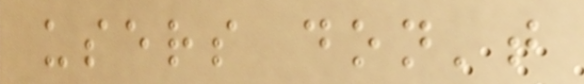users don't
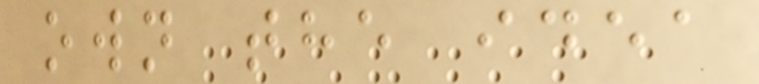own the idea
